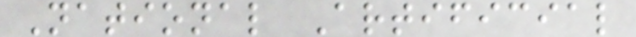National Artificial
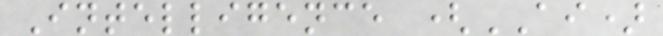Intelligence (AI)
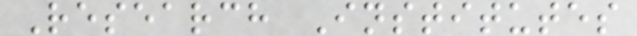Research Institutes
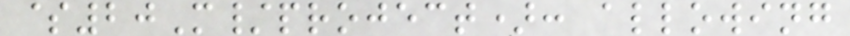$20M/project): allowing
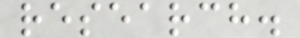research.
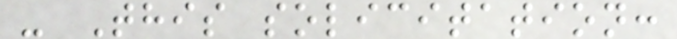- This solicitation:
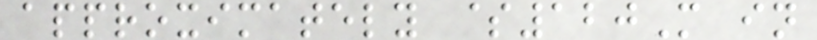approximately $120M in
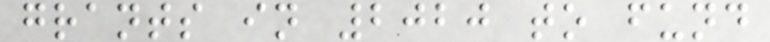grants in 2020 to fund
